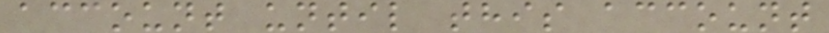account until this account
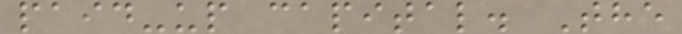paid-up capital. The
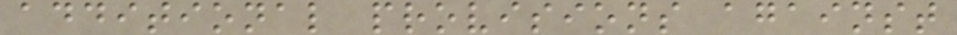additional provisions against
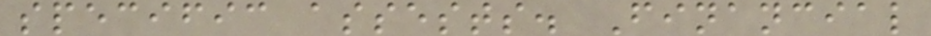specific assests. Financial
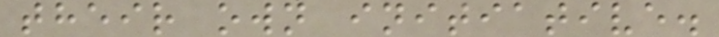their own initiative.
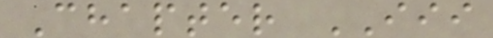Chapter III
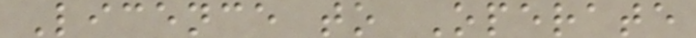Licence to Operate
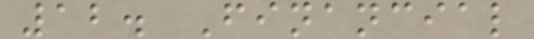12. Financial
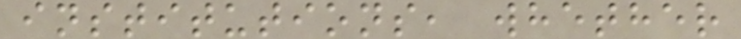institutions, whether
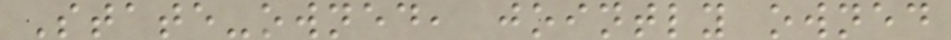State-owned, jointly owned
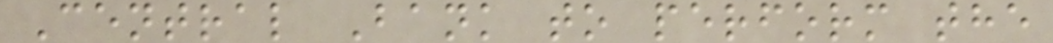Central Bank to perform the
